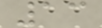13
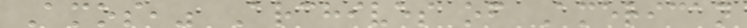Amos," Archives of American
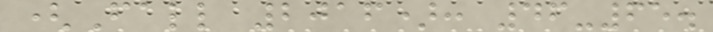(Fall 2016): 46-65.
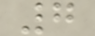7
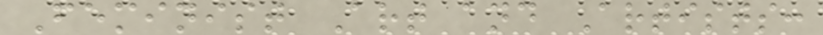Feminist Art and Artists:
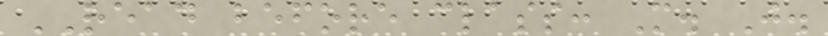READ before class: M. J.
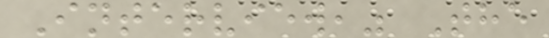Interview," The
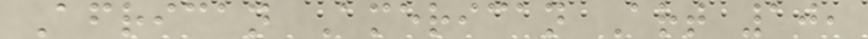African American Art 10,
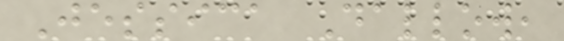Jessica Dallow,
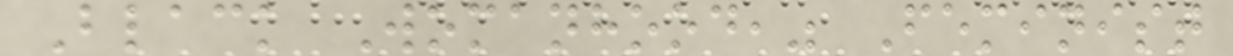Black Womanhood," Feminist
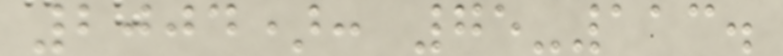2004): 75-113.
